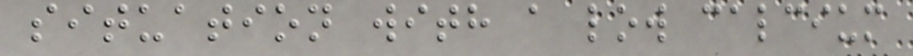situation with a low calcium
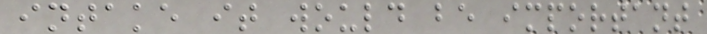intake it would be important
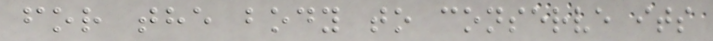for the body to conserve its
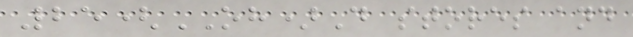25(OH)D stores and
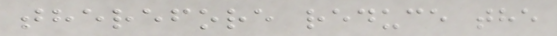therefore reduce the
